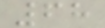68
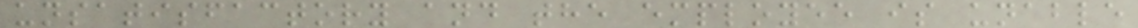unsatisfactory and the employee is unable
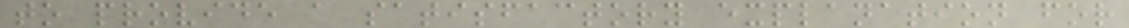to provide a satisfactory explanation for
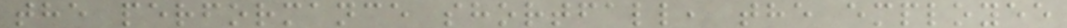the performance shortfall, the employee
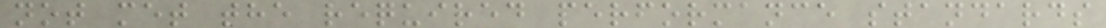not met the required performance standards
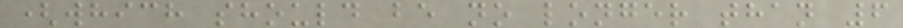(which should be no longer than 6
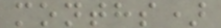months)
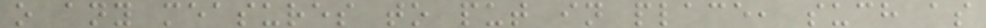o any measures to put in place, such as
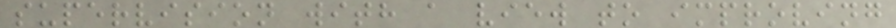supervision with a view to improving
